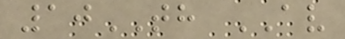10TH AV
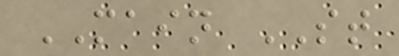MAIN ST
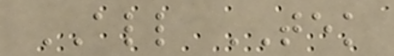ALL TEK
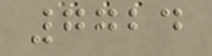7724
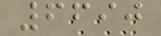6690
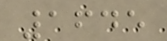1645
